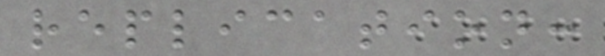replication:
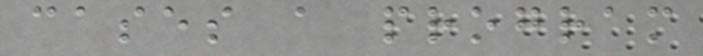cases a program
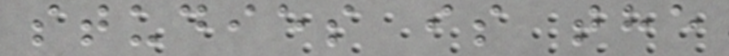studies is the
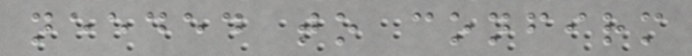needed to confirm
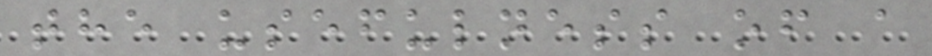the usefulness of a
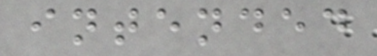intended
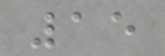15
